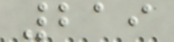219
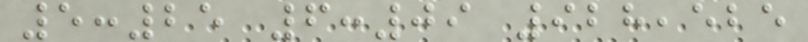5:25 6:09 928,525
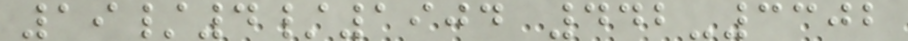19/4/1904 442-3302
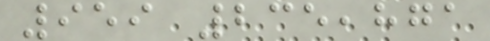959 235,871
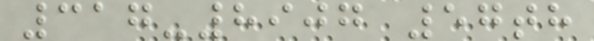317-8907 57th
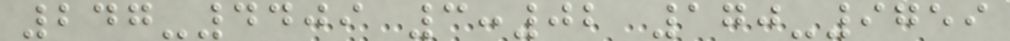247-4409 3:02 170-9759
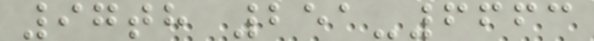97th 251-6663
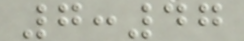7:47
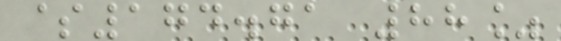$174.71 88%
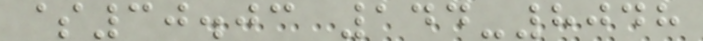$30.03 144-8048
